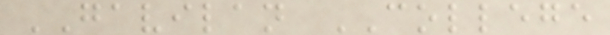GAVILAN COLLEGE
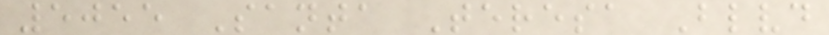5055 Santa Teresa Blvd
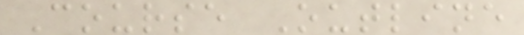Course Outline
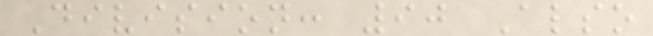Division: 90 Also
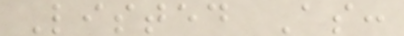Listed As:
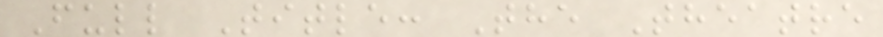Full Title: The Theatre
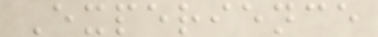Experience
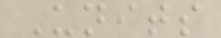Units
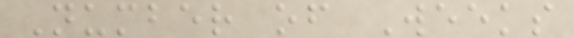Number of Weeks
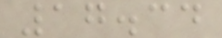17.34
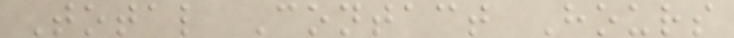Total Contact Hours
